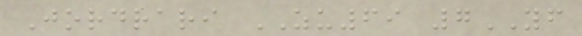Jordrari ZU69 7YF
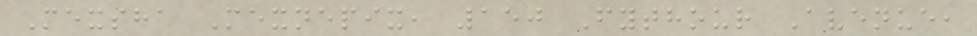Mexsha Mexnepix, 150 Fythour Avenue,
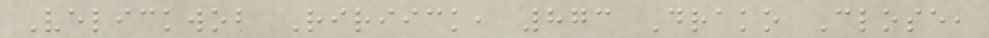Velickwob Ririick, 873 Drako Close,
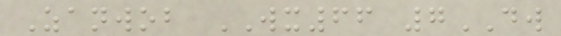Zanwob WX66 7DW
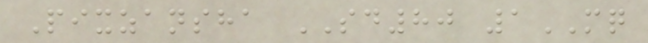Pixzansha SD80 1MQ
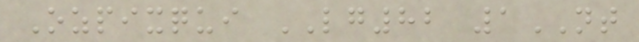Ozpixqui LG82 1NT
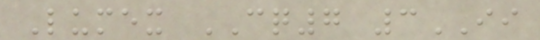Lumex CQ7 3II
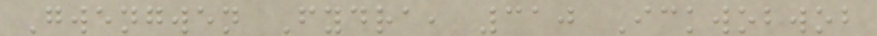Gwengwen Fydra, 310 Ickwobwob
